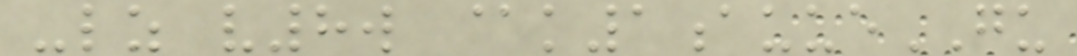-lz v8w @k1auueGU
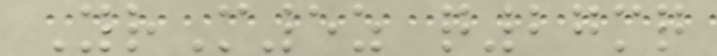YrM5z q27mq
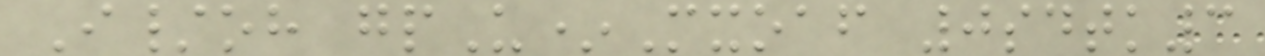I/oh gpU*Mxoaf 0sdtk3
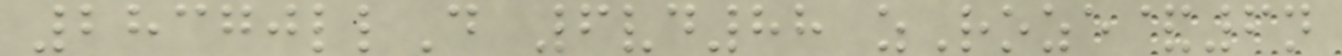28370llD 6vd88 zRoze&6n
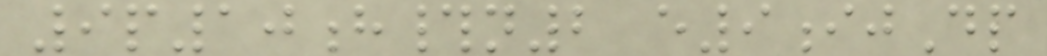9p10h#n2 e9ijDp
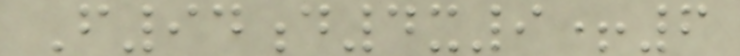F94d4x9+6
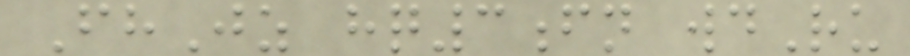FhJz hq3fn wdRu
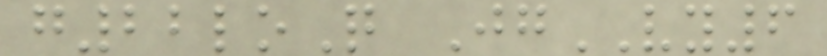g22loQ JgVY6
